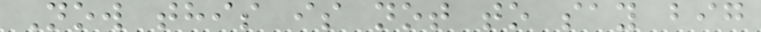Now this is not to say big
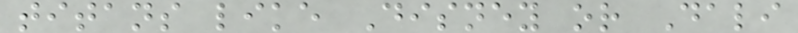titans like Disney or Dali
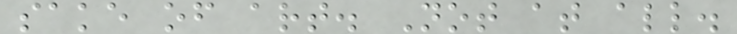sake of art. Not at all.
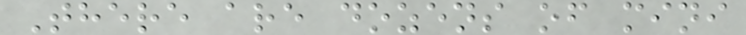There are dozens of mini
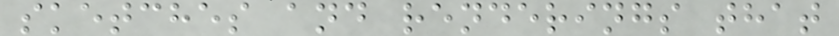sketches and renderings that
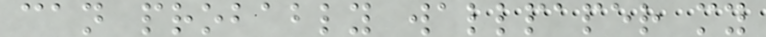can probably wallpaper my
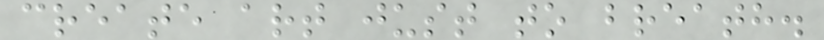create art just to breath.
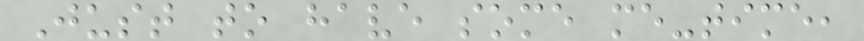Just to have some me-time,
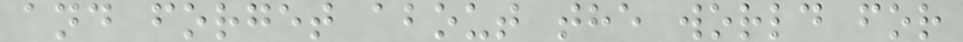and forget about the world for
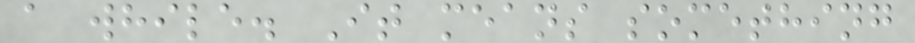a while. It means something
